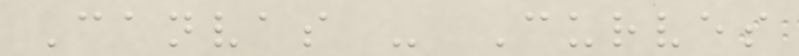Canvas - Curves
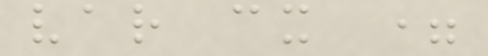var cx =
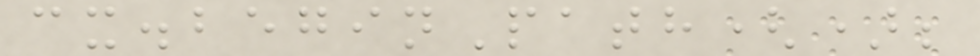cx.beginPath();
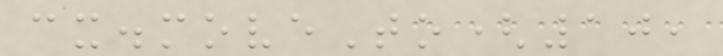cx.moveTo(10,
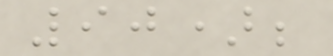90);
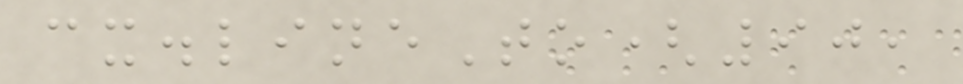cx.lineTo(90,
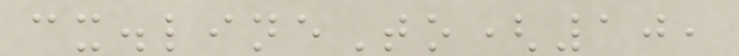cx.lineTo(10,
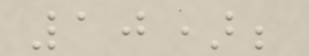10);
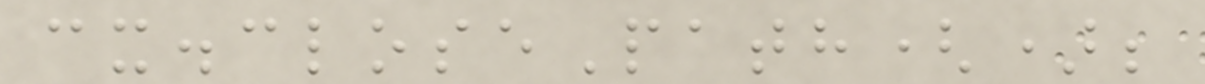cx.closePath();
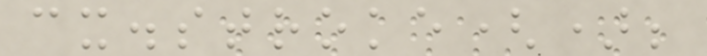cx.stroke();
